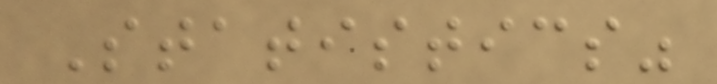Statistics"
